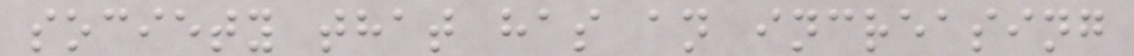society that has an increasing
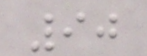90
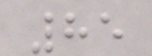85
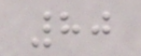80
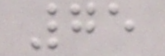75
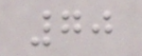70
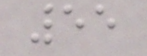55
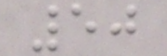50
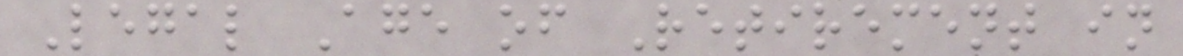Legal Age of Retirement in
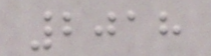2018
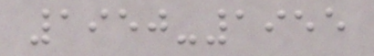1950-1955
